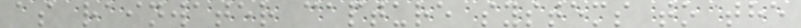as rainwater capture systems to the
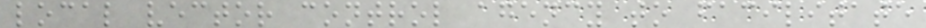local vector control agency to facilitate
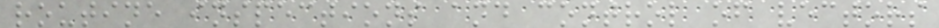routine inspections and control of vectors
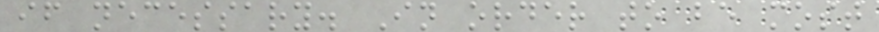if necessary. In order to be most
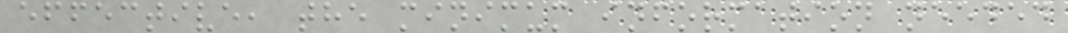effective, the minimum information needed
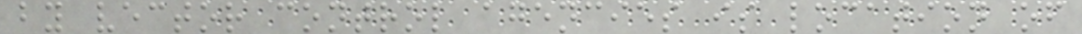by vector control agencies is location of
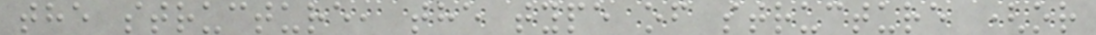the structure, the type of structure (or
